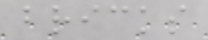bricks
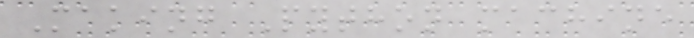Making Python machine
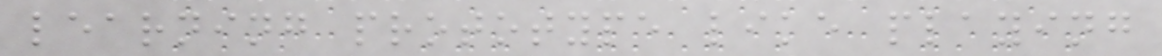learning prototype like playing
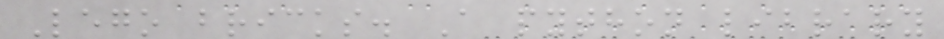Lego bricks. A python library
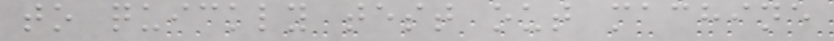to quickly test out machine
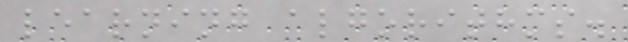learning algorithms.
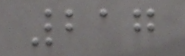217
